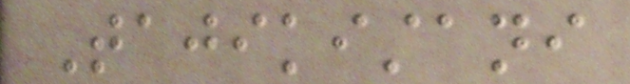Tajikistani
